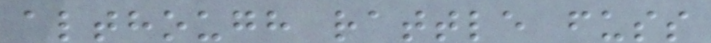although rattle fuss
